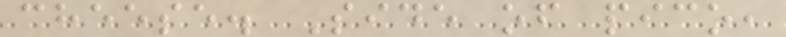cheese. Side of pico,
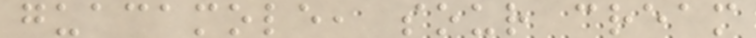guacamole, sour cream
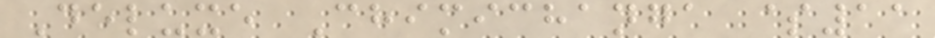Deluxe Chimichanga $11
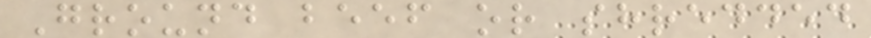Ground beef or shredded
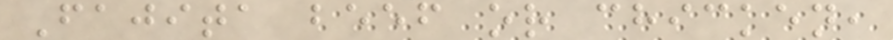Fajita beef or chicken,
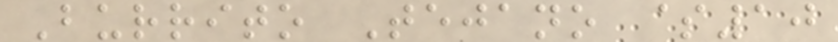Burrito Tejano $10
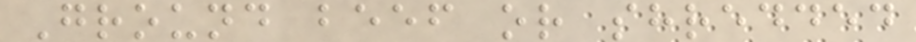Ground beef or shredded
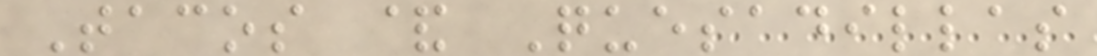Tacos & Quesadillas
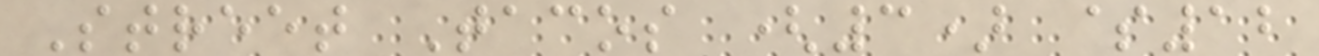Street Tacos (3) $12
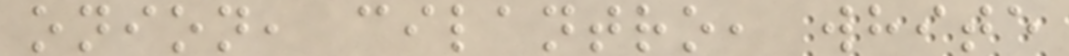onion, cilantro, white
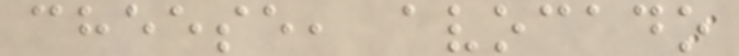cheese, avocado
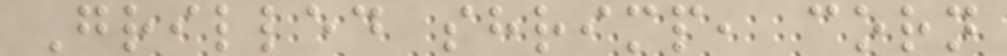Grilled shrimp, corn
